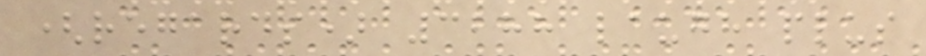(regards) 3288 laugh plus
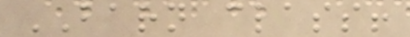BARN class!
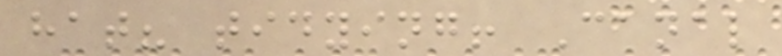hat? tidying! Canal
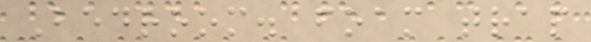Bedroom. foam trap
